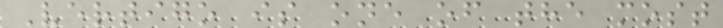Vertigo is one of the most
